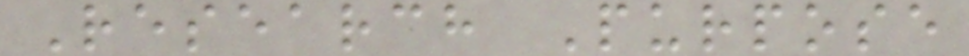Research Purpose
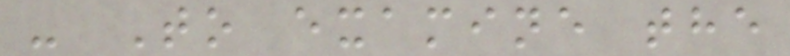- To examine the
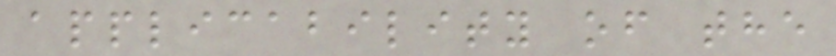applicability of the
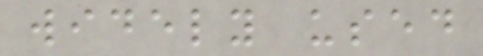widely used
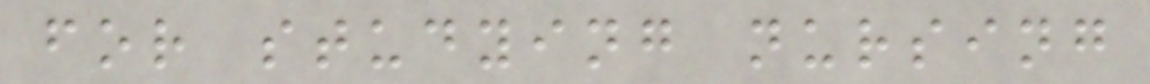for studying nursing
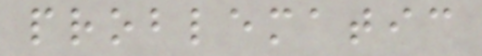problematic
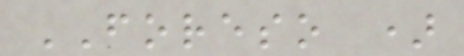FORESO )
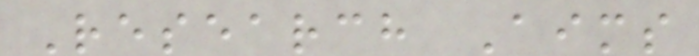Research Aims
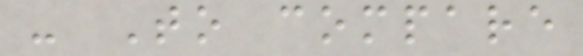- To compare
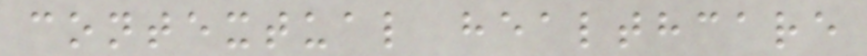contextual healthcare
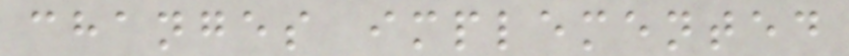changes implemented
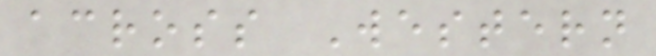across Western
